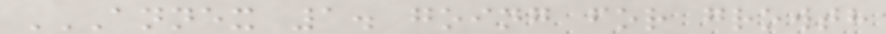ANNEX 1. GOING FOR GROWTH
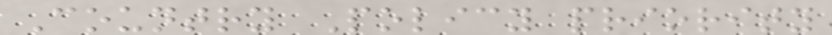Country Policy priority
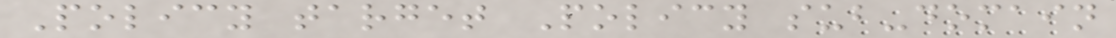Policy target Policy sub-domain
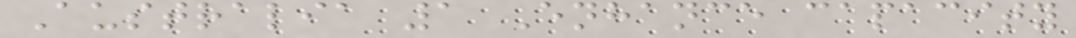Australia 1 Enhance capacity
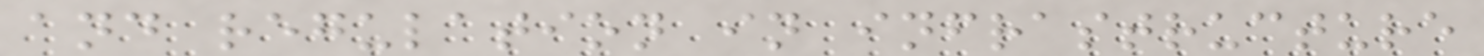and regulation in infrastructure
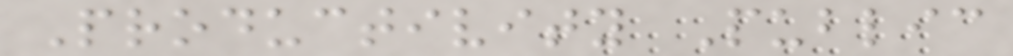Productivity Public
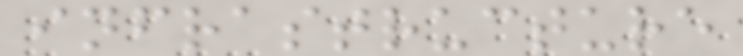infrastructure
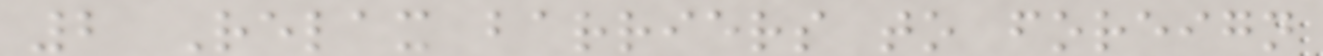2 Relax barriers to foreign
